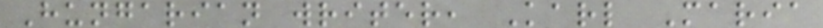Hungarian writer, Karl Maria
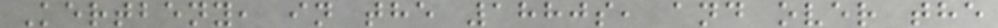Kertbeny, in the 1880s, and over the
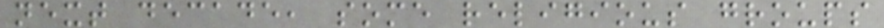next decade, some religious groups
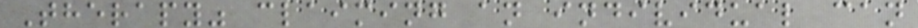Therapy" claiming an individual can
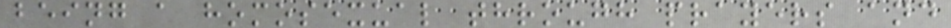being a homosexual through prayers and
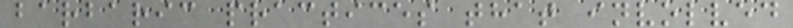barbaric practices that involved
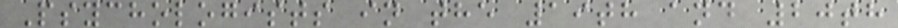Psychologists in the 19th and 20th
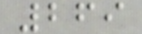269
